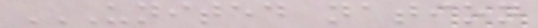UNITED NATION
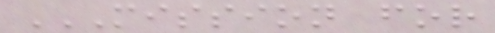MISSION FOR
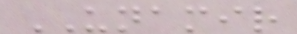UNAMIR
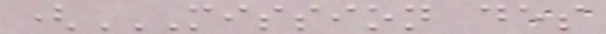(MISSION DES
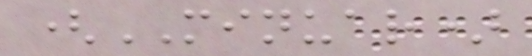(MINUAR)
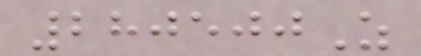280500Z
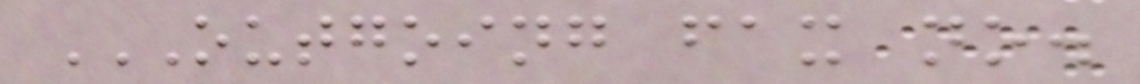OUTGOING FAX NO.
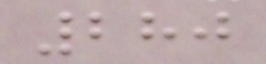280
